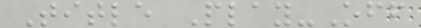Title Play-Off
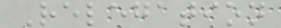Relegation
